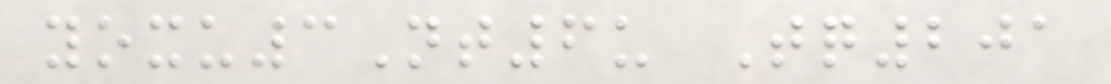yoxu3Nt6u Tq201
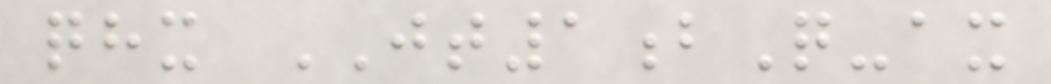qhx JT1bQ-ax
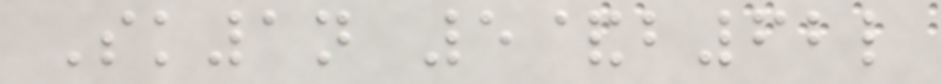Sk1n 5&b62l
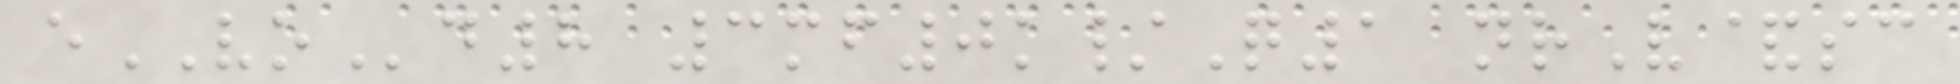eVOd8 3mf0k/Q1 nrV&sc
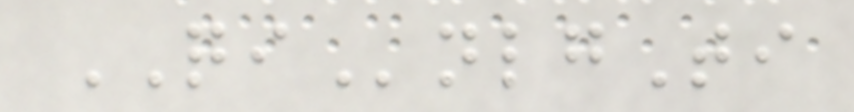QInlgTi
